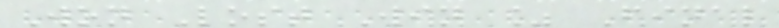Won Lost Win % Final
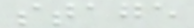stage
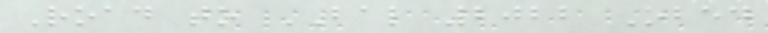Road to BAL 2022 Obed
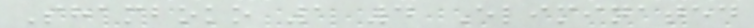Shamboko 1 4 Eliminated
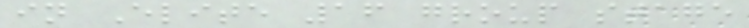in Elite 16 group stage
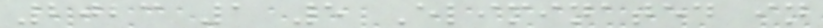2023 1 5 Eliminated in
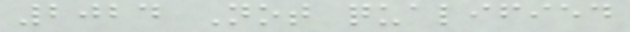2024 Not qualified
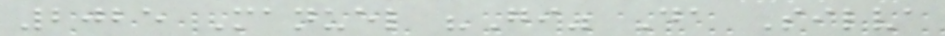2025 Manuel "Gi" Da Silva
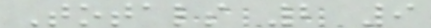Totals 2 9
